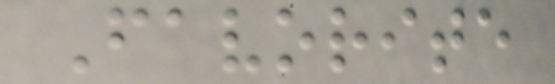Favorite
